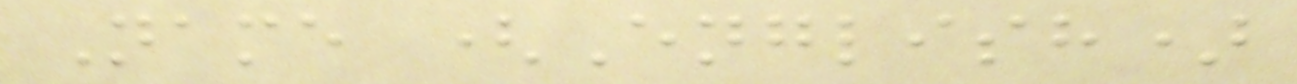Name (English)
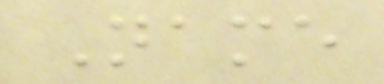Name
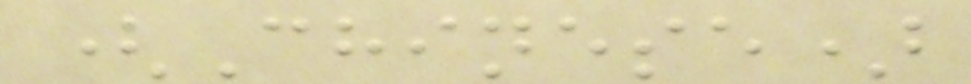(Chinese)
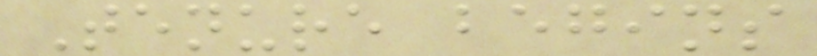Tenure begins
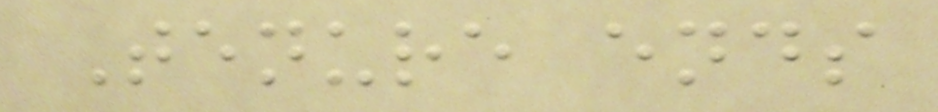Tenure ends
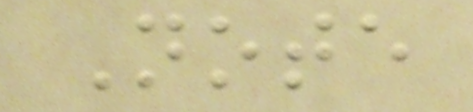Note
